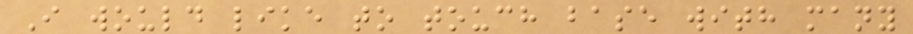I would like to touch base with many
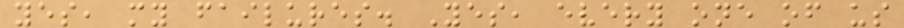yes, my failures. Yes, every one of us
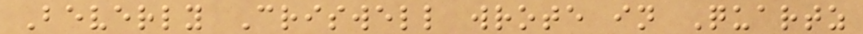Beverly Criswell wrote in Quartz
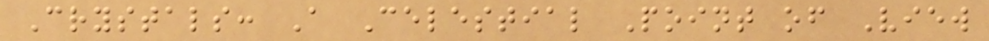Crystals: A Celestial Point of View
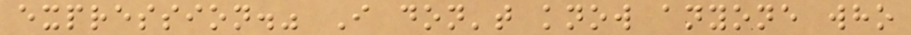expression." I don't know anyone who
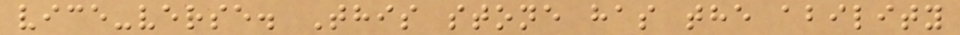vice-verse. This stone has the ability
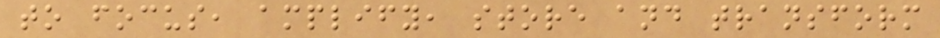to focus, amplify, store and transform
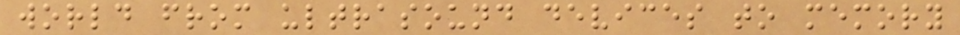world from ultrasound devices to memory
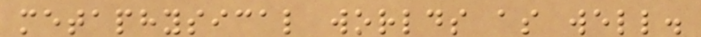metaphysical worlds as well.
